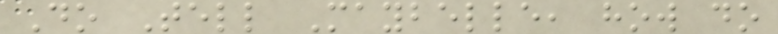Do Tell Maybelle, how do
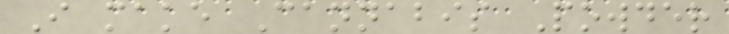I make Cannabis Powder
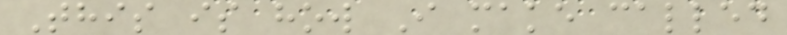This is how I make called
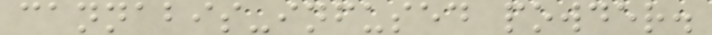cannabis-infused powder.
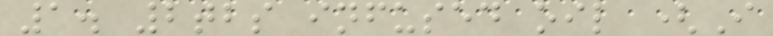1. 2tbs infused oil (I
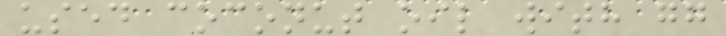used coconut oil with gg
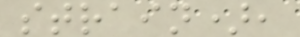strain),
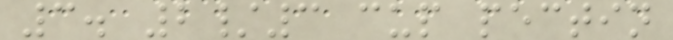3. 2/3 cup pectin
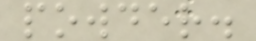powder.
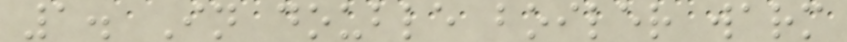1. In double boiler warm
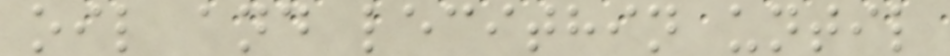oil and lecithin until
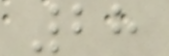28
